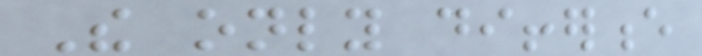The only difference
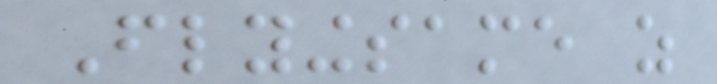Flyingsame as
